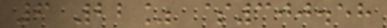6 22% $300.58
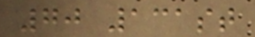70 131st
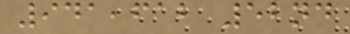941,612 52nd
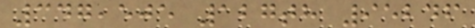347,505 127th 95246
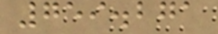759.271
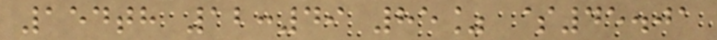154th 12:49 85% $45.01
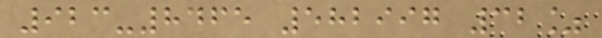923-8465 582997 32%
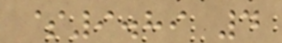$9.89 4
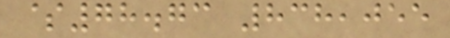$78.73 838,055
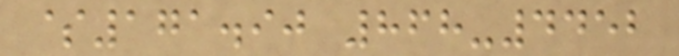$171.90 868-4452
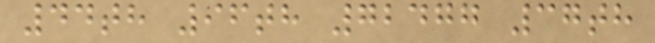44th 96th 72477 37th
